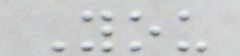You
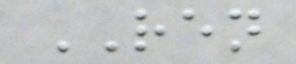REN
